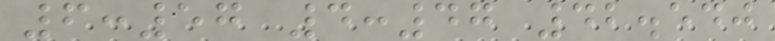6:57 4:47 42.540
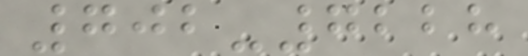702-7228
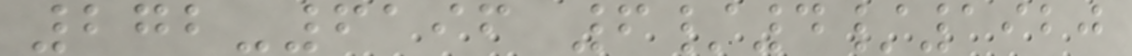272-6196 6/4/1920
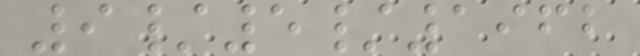9/5/1962
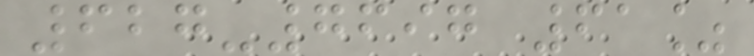627-7697 61%
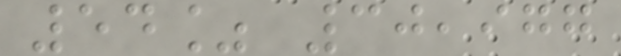54% 30,977
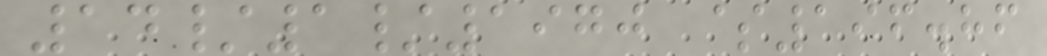14/1/1970 $196.86
